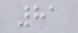81
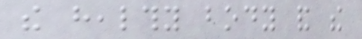the healthy body and the
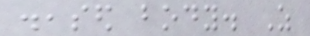diseased body. As
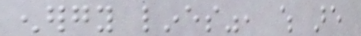energy lines", which are
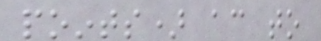points) according to
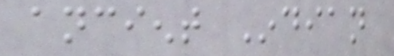ancient Indian
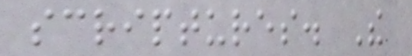scriptures. The
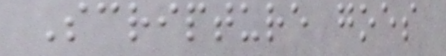Scripture goes
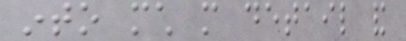into much more detail and
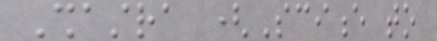Shastra (Science to
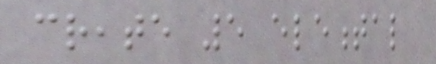create 5 elemental
